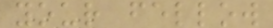your fellow
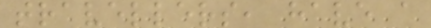travellers, have a
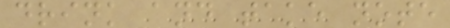drink and take note
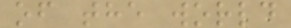of the world
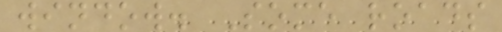window. Some roads
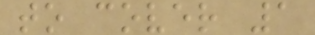to cover 1
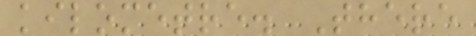kilometre. There
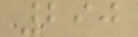290
